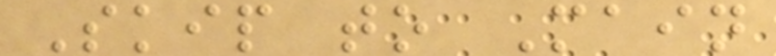Skip to Main
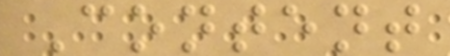Content
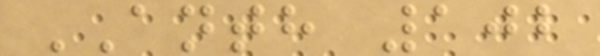ANTH 102
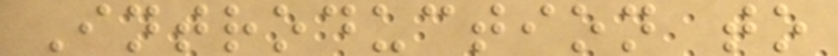Introduction to
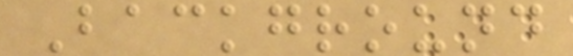Background
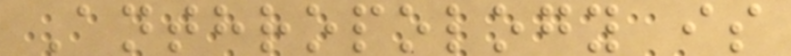Anthropology is
